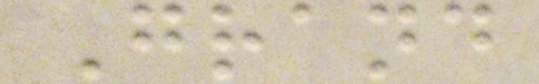Grand
